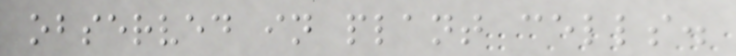observed in plant cells.
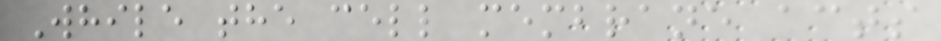While the cell membrane acts
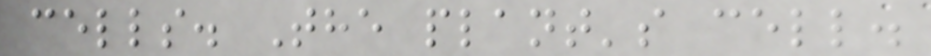cells. The plant's cell.
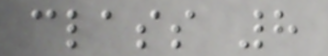class 8
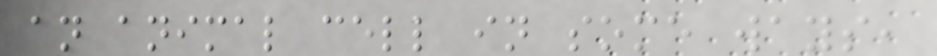an animal cell in some ways,
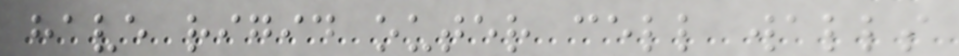have rigid outer cell walls
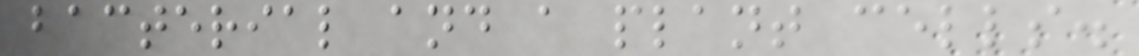bacterial and a plant cells.
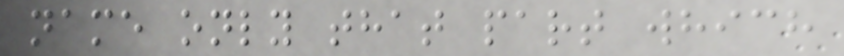name only that part which
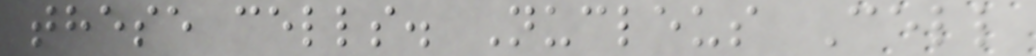these cells. Nucleus Cell
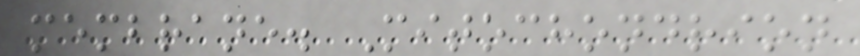membrane. Mitochondrion
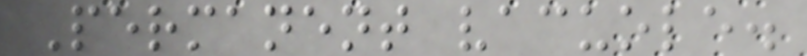Permanent vacuole.
